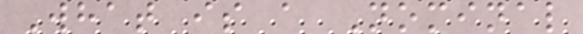What is a Nominal
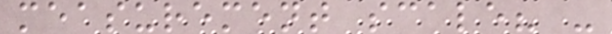measurement scale? -
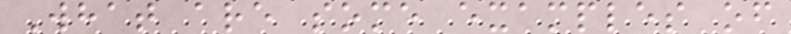What are some examples of
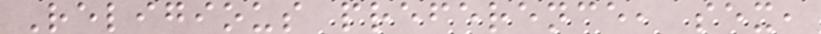Religious preference, sex,
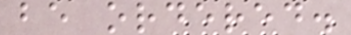be ordered.
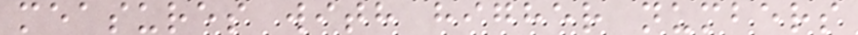measures with higher numbers
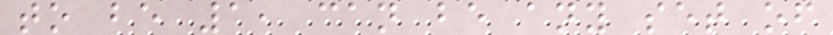to be 1, can be any set of
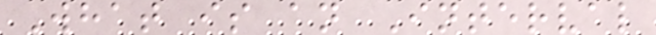What is an Interval
